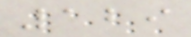129
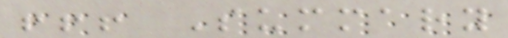!!! Summary
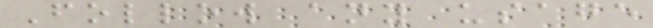Follow any usage
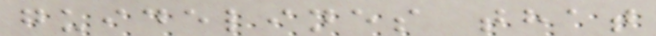guidelines that
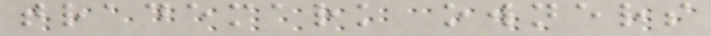trademark owners
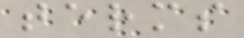terms
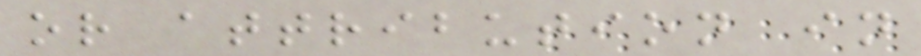or attribution in
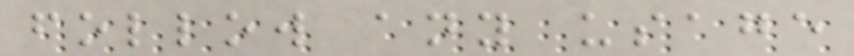follow any usage
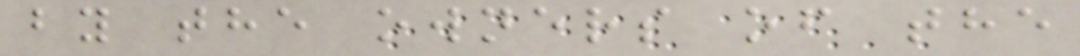by the owners of the
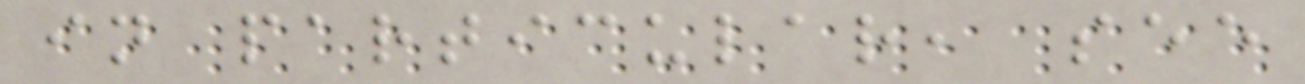in particular, see
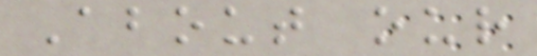About our
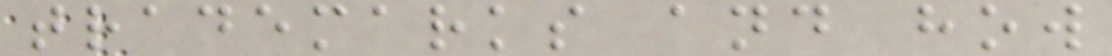trademarks and how
